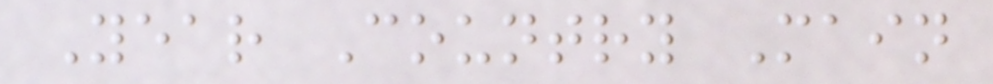Year Country Main
